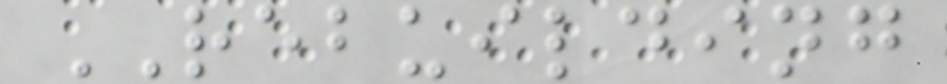REBUILDING
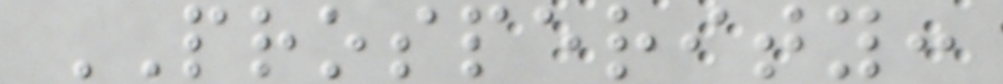PROSPERITY:
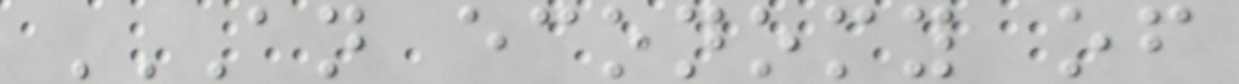AN ECONOMY OF
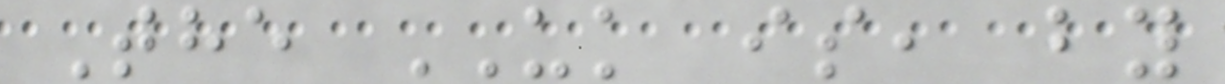The UK is, by
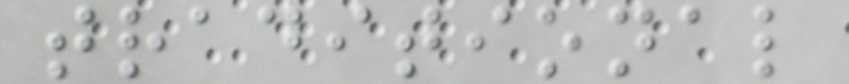traditional
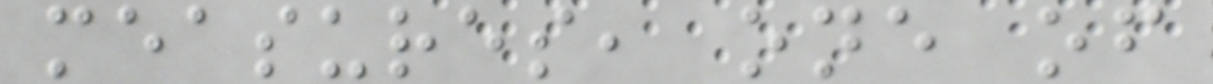measures, one of
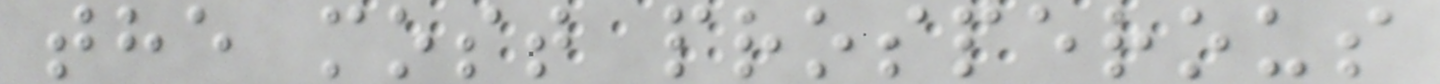the most prosperous
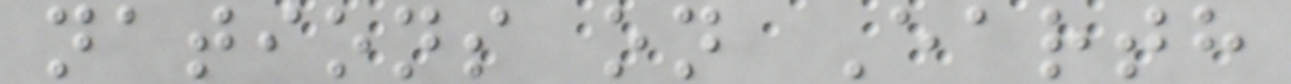nations on Earth
